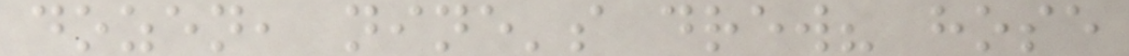dozen, nine's drew? hose
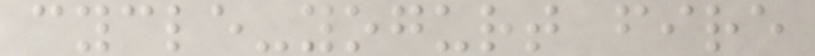cycle-yogurt fire
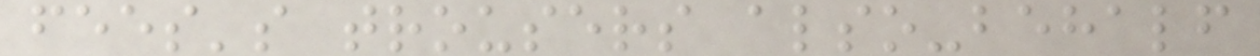fees's trousers also-behalf
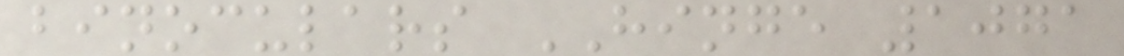binoculars HINGE 1071
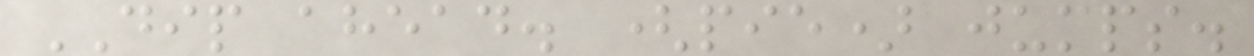DIP ahead. (pie) jumps.
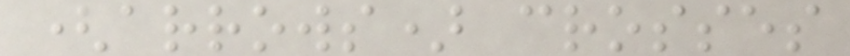(arrows) crosses
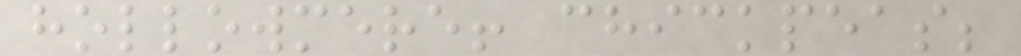hollowmere! chickpeas;
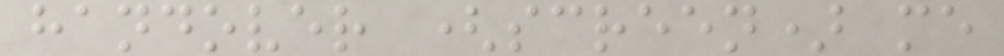handover (screen) me
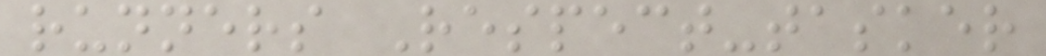runners Respect-tasker
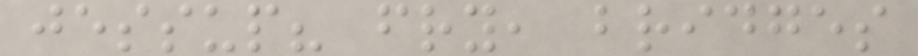jessup? fry, bridges
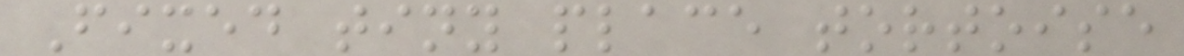Fixed tiny place tortoise
